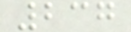237
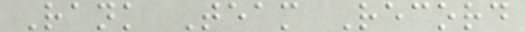Rank Team Record
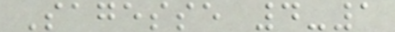Sagesse 4-1
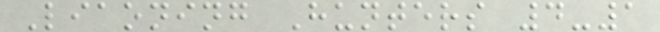Liaoning Hunters 4-1
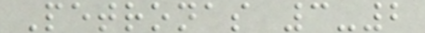Petronas 3-2
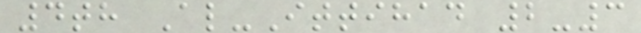4th Al-Ittihad 2-3
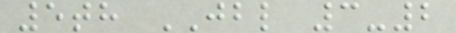5th JBL 3-2
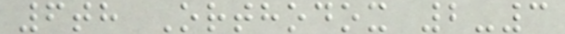6th Orthodox 2-3
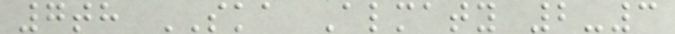7th SKA Almaty 2-3
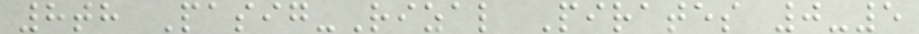8th Pasig-Rizal Pirates 0-5
